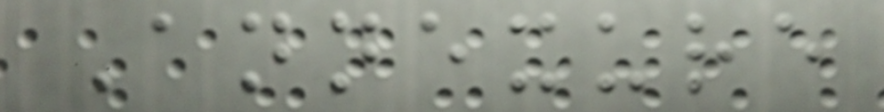Annexure
